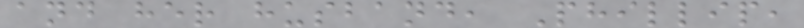and her husband, Phillip,
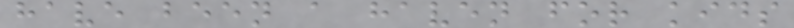have been a haven for kids
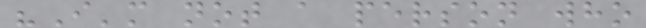"I'm not a person who
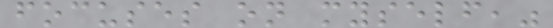focuses on myself,"
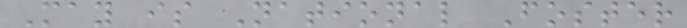May is National Foster
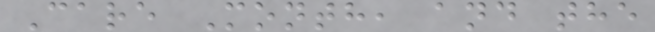Care Month, and the
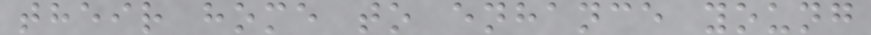their home to enhance young
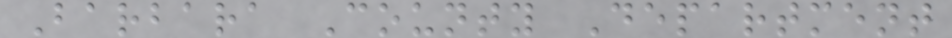Barbara County Department
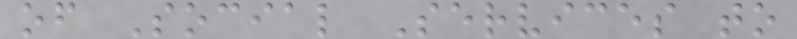of Social Services to
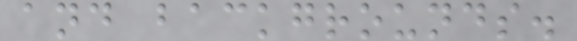and backgrounds.
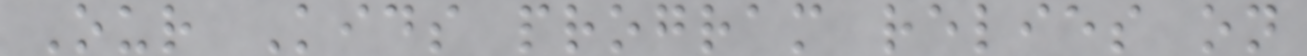Our Kids program relies on
